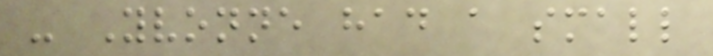- Yvonne had a small
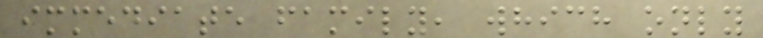immediate family, which only
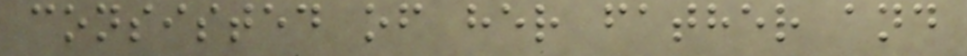consisted of her father and
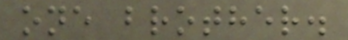one brother.
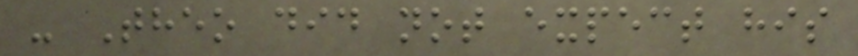- Theo did not expect his
